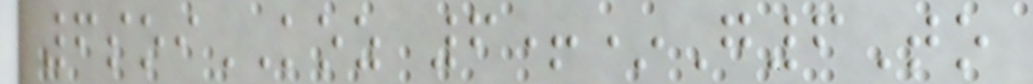6soiKOZ 6+*G6To
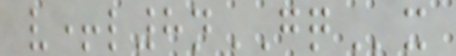v+l8nGQx
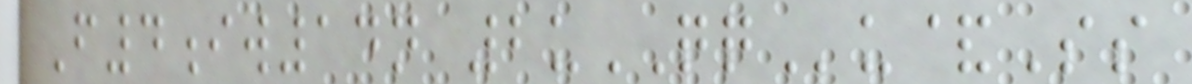F4iw14n 2uQQu&Ss
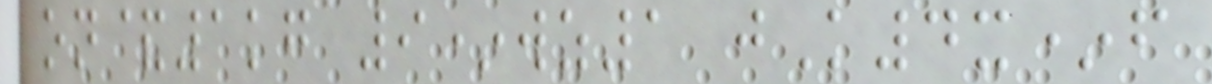on&1kg 9*wz1 jK4x*f
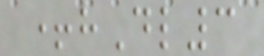+hDl3
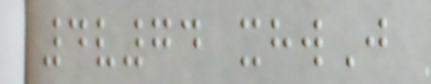4v74 xhwJ
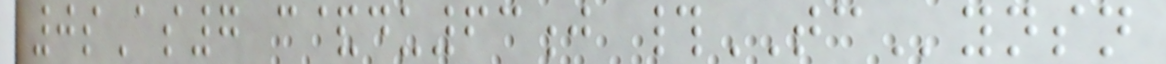0sAs7 c&du63j #TCynsn
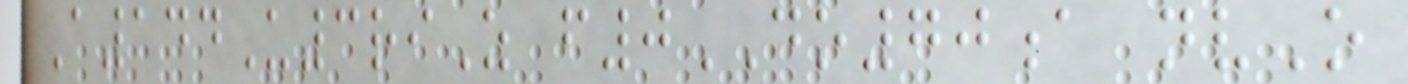A144U3riZ f0DO70a nvO
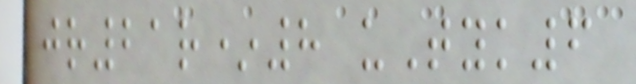jr21r*8 uTyk6
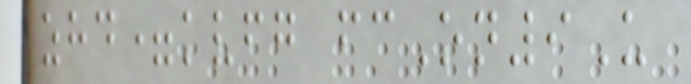zhd=kvfg fcOn9U
